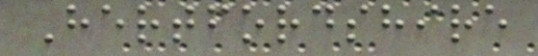Hertfordshire
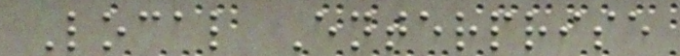Local Enterprise
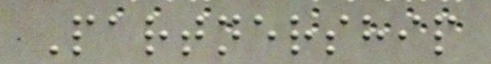Partnership
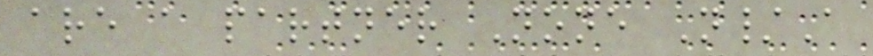are a partner None N/A
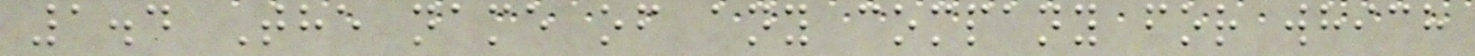1.4 The name of any company for which
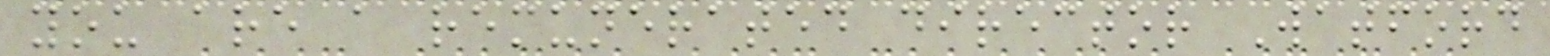you are a remunerated director Watford
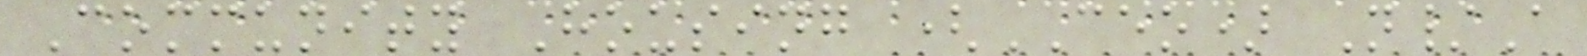Community Housing (CEO) N/A
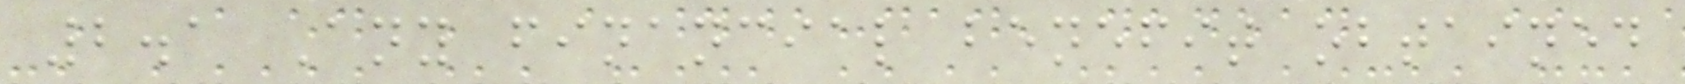2.1 Any financial benefit obtained
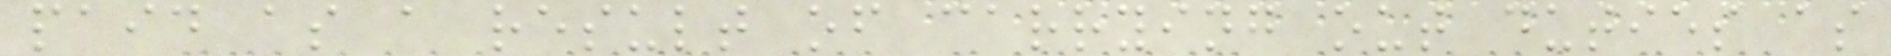paid as a result of carrying out duties as
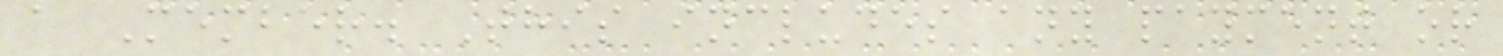a Member. This includes any payment or
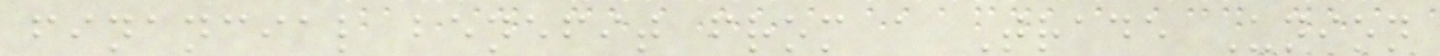financial benefit from a Trade Union
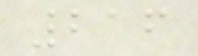216
